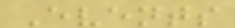Events
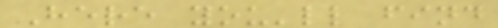Here you'll find
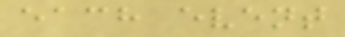each event
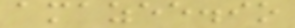amazee.io
